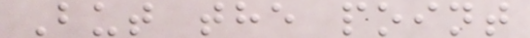But the point
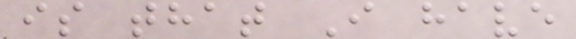is that I have
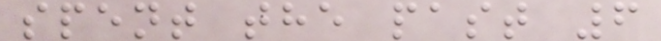spent the past 6
